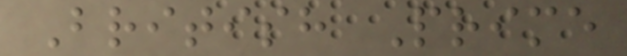British Prime
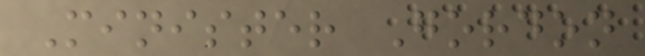Minister Gordon
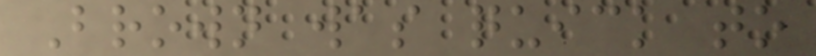Brown was quick to
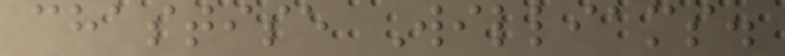chastise Williams.
